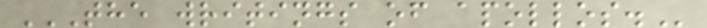THE WRITINGS OF APOLLOS.
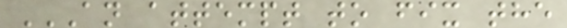AN ATTEMPT TO FIX THE
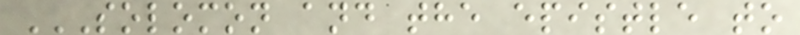SOLOMON AND THE EPISTLE TO
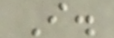I.
